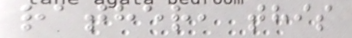rather, this
